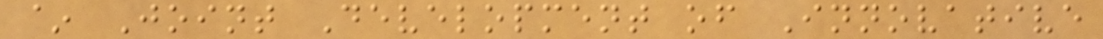~ Joint Development of Innovative
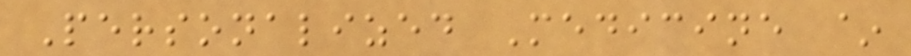Personalized Medicine ~
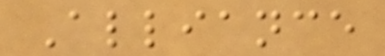Alliance
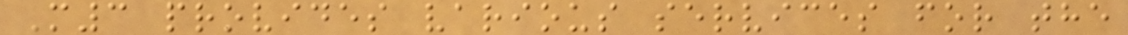M3 provides various services for the
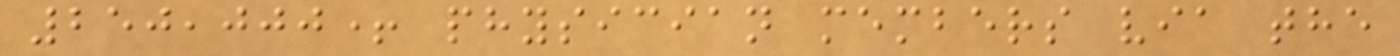250,000+ physician members via the
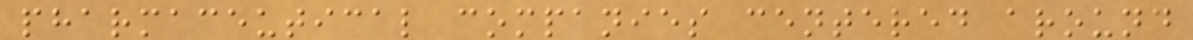pharmaceutical companies centered around
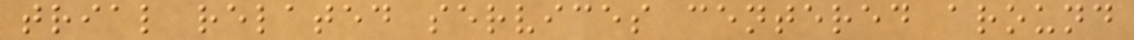trial related services centered around
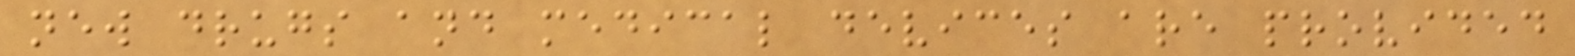new drugs and medical devices are provided
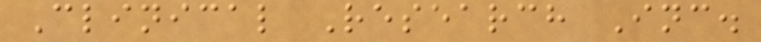Clinical Research Inc.
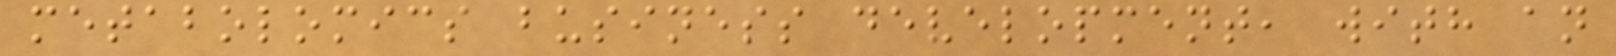metabolomics business development, with an
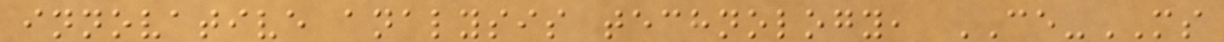innovative analysis technology, CE-MS
